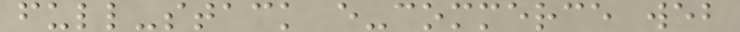full-stack e-commerce web
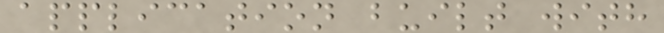application built with
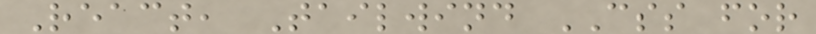React, Tailwind CSS for
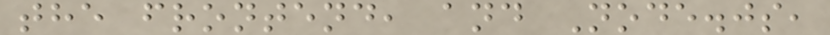the frontend, and Node.js,
